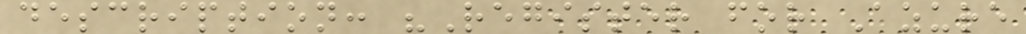description: "Register for Azure
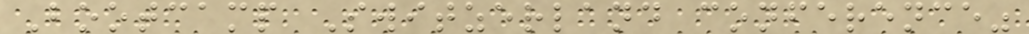Bootcamp Switzerland conference"
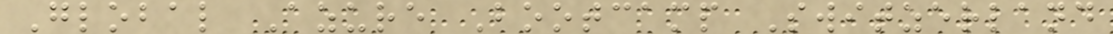Global Azure Bootcamp Switzerland
